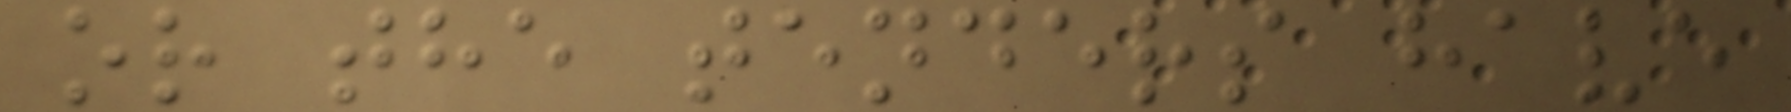or the tenders have
